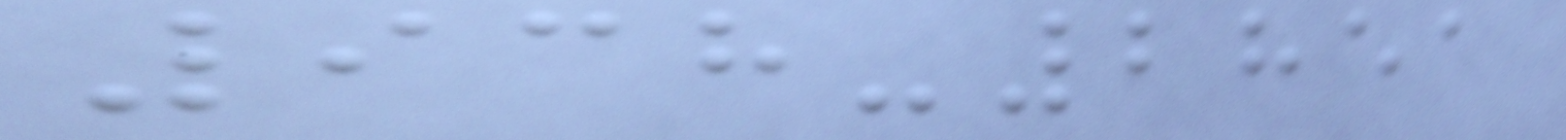938-2851
